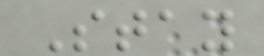Stay
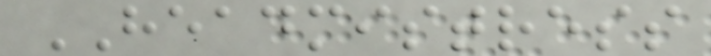HEADMISTRESS
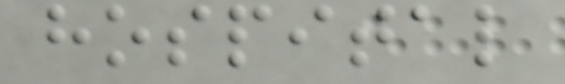hospital
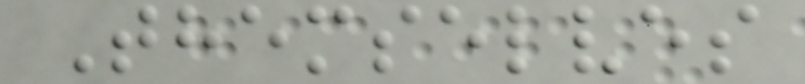Themselves
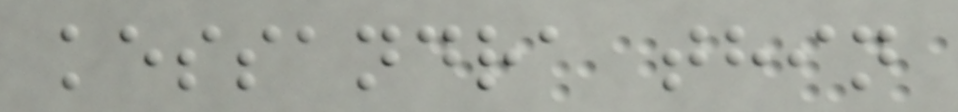kessandra thin
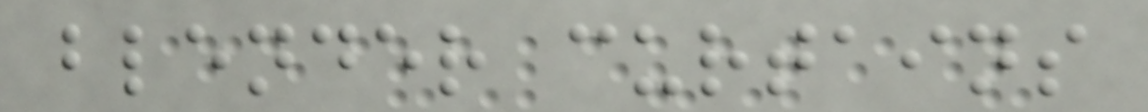blender curtains
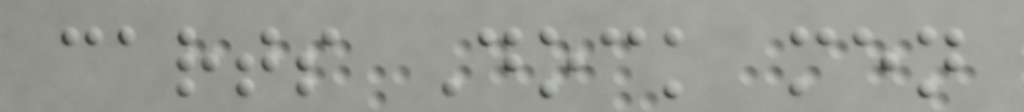carts Dock men
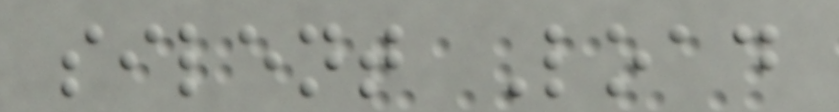silent Load
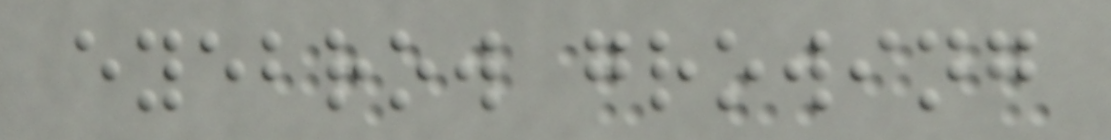eyebrow growing
